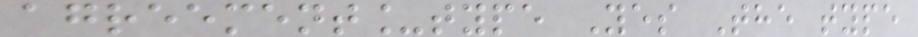agreement_type Yes The type
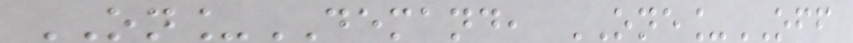ON_DEMAND, ONE_OFF
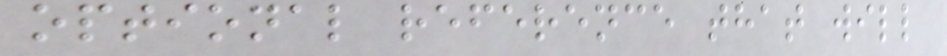optional reference that will
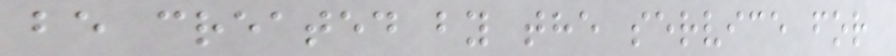be created by the service for
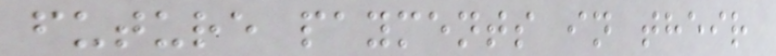future payments in their
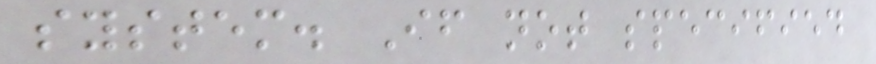system. If not specified
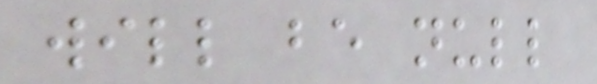will be null
